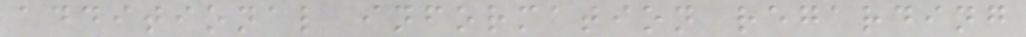additional information regarding
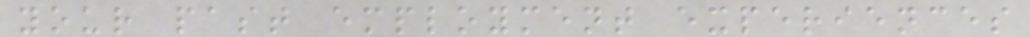your past employment experiences
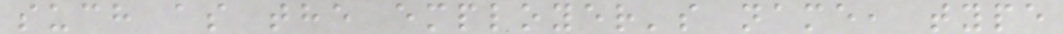such as the employer's name, type
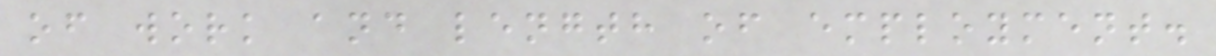of work and length of employment.
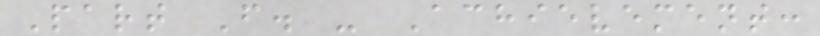Part F. - Achievement:
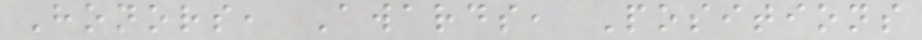Honors, Awards, Positions
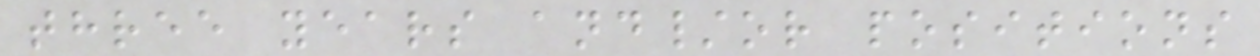three years and/or positions
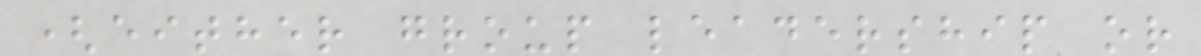(either group leadership or
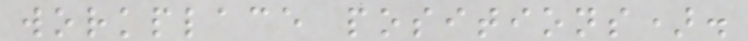workplace positions).
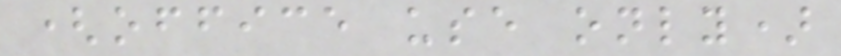(office use only)
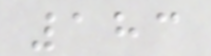183
